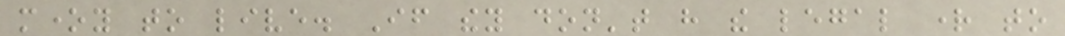money to live. If they don't have the legal right to
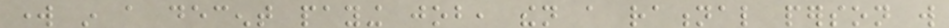work in a decent paying job, then a rational person will
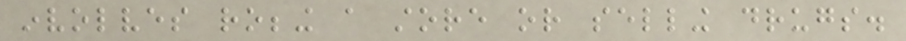involves robbing a store or selling drugs.
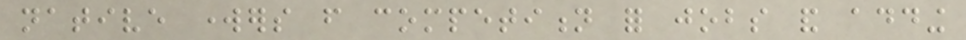native workers from competition for jobs and adding
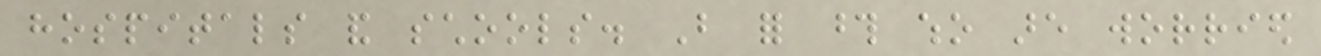hospitals and schools. But for those who are worried
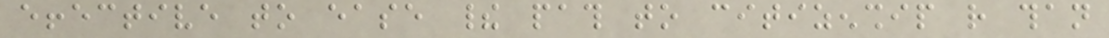effective to ease their path to citizenship rather than
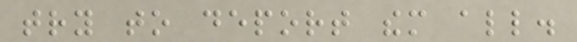try to deport them all.
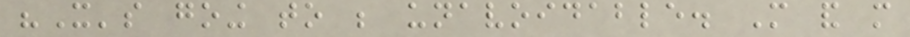"It's going to be unavoidable. More and more
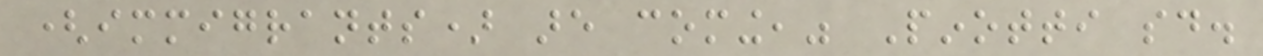(immigrants) are coming," Pinotti said.
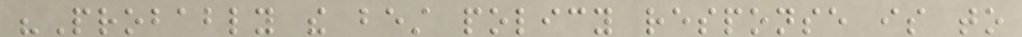"Probably the best policy response is to
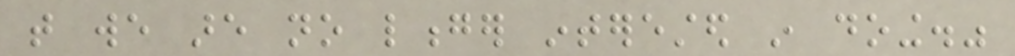that we are no longer interested in doing."
